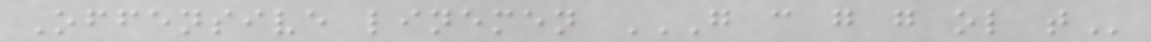Offensive linemen G C G G OL T
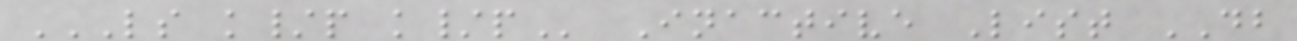LS K/P K/P Inactive List DB
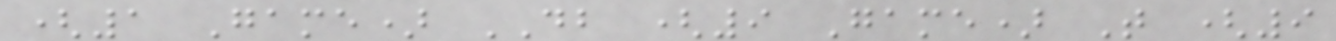(1 Game) DB (9 Game) T (9
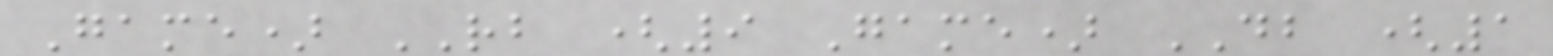Game) RB (9 Game) DB (1
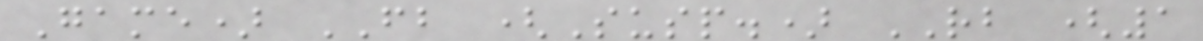Game) FB (Susp.) RB (1
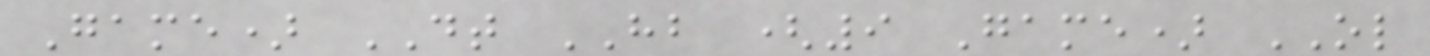Game) DT HB (9 Game) OL
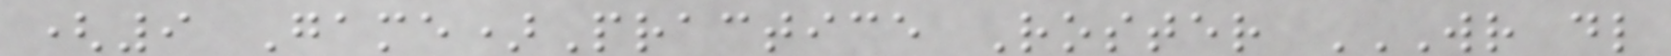(9 Game)Practice Roster WR DL
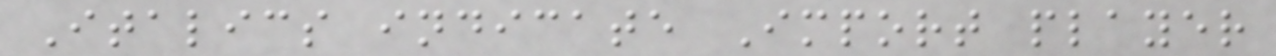Italics indicate Import player
